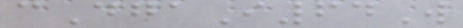cDgaI64W
